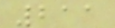211
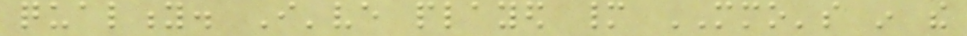quality. I've played many MMO's in the
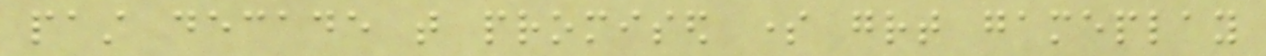past decade that promised some great gameplay
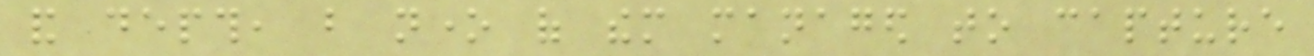and depth, but none of them managed to capture
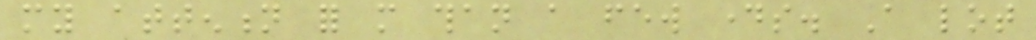my attention for more than a few days. A lot
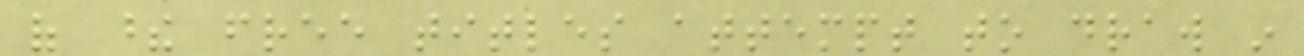of these free titles attempt to draw in
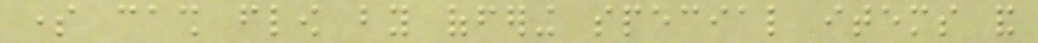some cash flow by offering special items and
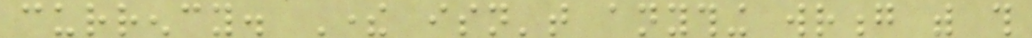currency. There isn't anything wrong with this
